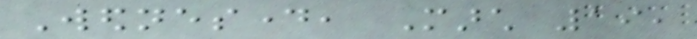Wednesday, March 19,
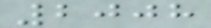2008
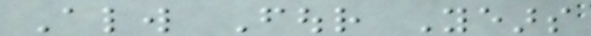Always Four Years
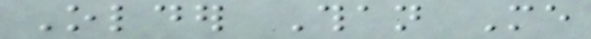Older Than Me
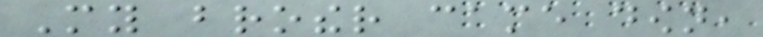My brother came down,
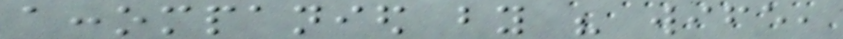accompanied by his wife,
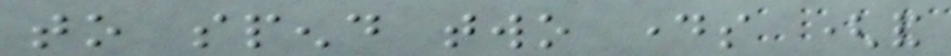to spend two days (and
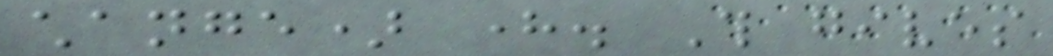change) here. This gives
